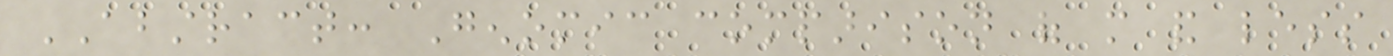ABSTRACT: Genomic comparison of more and less
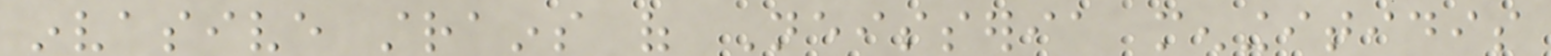invasive strains of Neisseria meningitidis
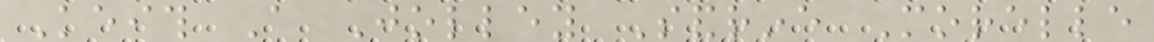Keith A Jolley Sandrine Morelle
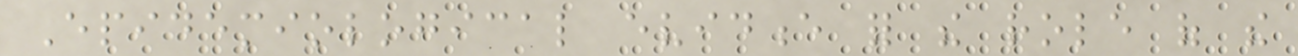Epidemiological evidence for the role of the
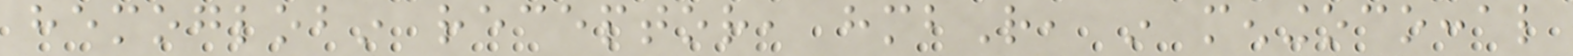hemoglobin receptor, hmbR, in meningococcal
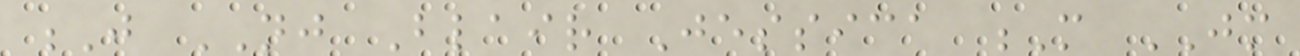J NJ Blair Jessica M JM
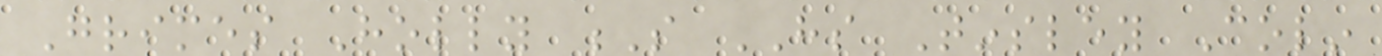Grimes Holly S HS Tinsley Colin
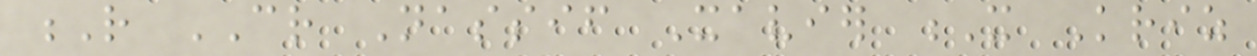R CR Nassif Xavier X Kriz
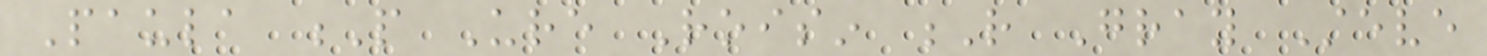Paula P Ure Roisin R Gray Steve
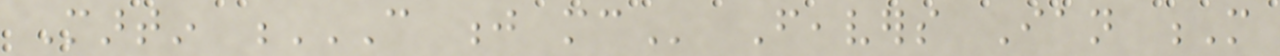Martin C J MC Feavers Ian M
